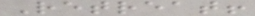Retreat!
